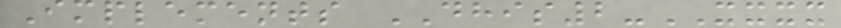Implements DHIS2-XXXX
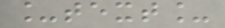_text_
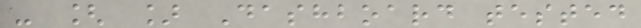- [ ] Dashboard tested
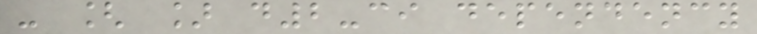- [ ] d2-ci dependency
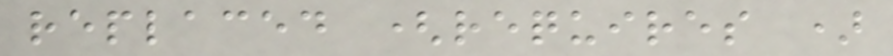replaced (requires )
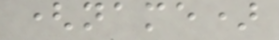(name)
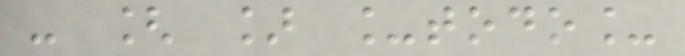- [ ] _todo_
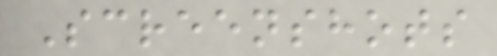Screenshots
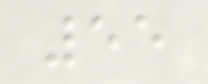55
